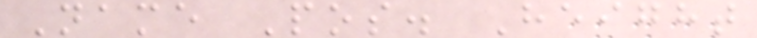Name Pos. Height
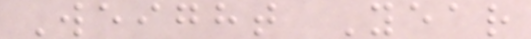Weight Year
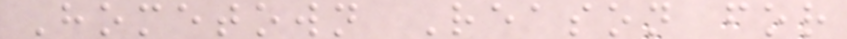Hometown Reason for
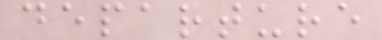departure
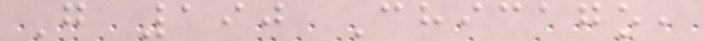G 190 Chicago,
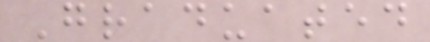Graduated
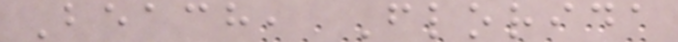Beach, Florida
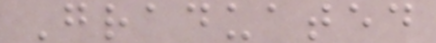Graduated
